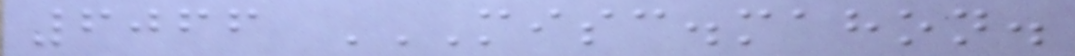6066 MISC.MAHON.
